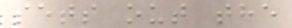sets out the
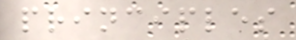principles
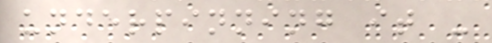underpinning it -
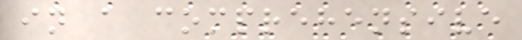in a comprehensive
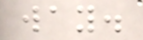way.
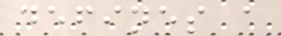defines a
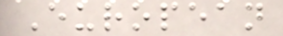European
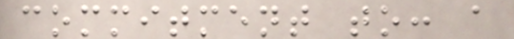commitment to: a
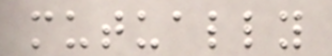mutually
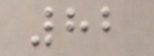82
